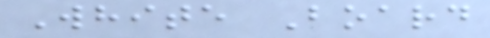White Board
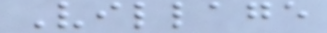Village
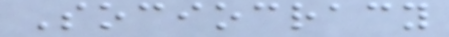Sociocracy
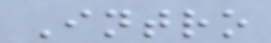Intro
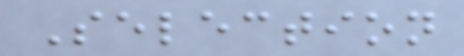Selection
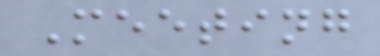Meeting
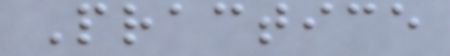Practice
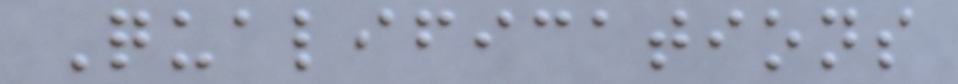Qualifications
